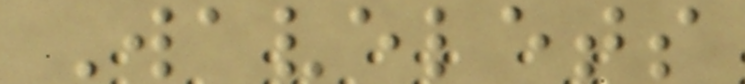Wavelets
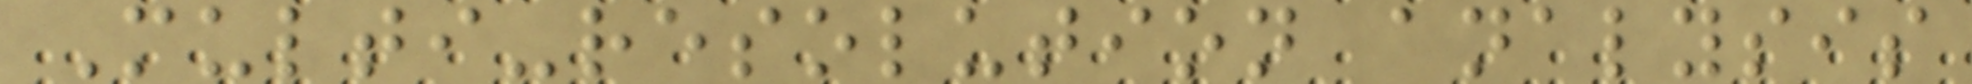Multi-resolution analysis
